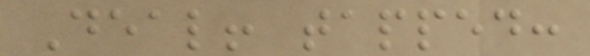Deal! tapped:
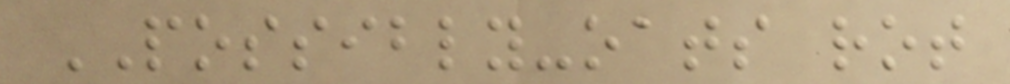POSSIBLY-oats rot
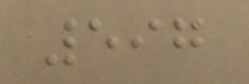597
